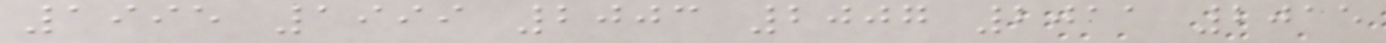1995 1999 2003 2007 2011 2015
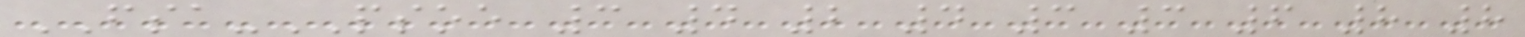FSA-PSOE 3 4 2 4 3 3 6 8 8
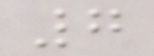7
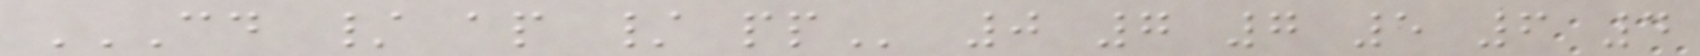CD / AP / PP 0 7 7 5 6 4
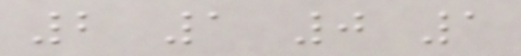2 1 0 1
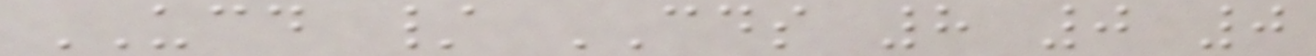UCD / CDS 8 0 0
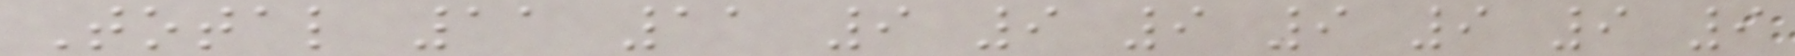Total 11 11 9 9 9 9 9 9 9
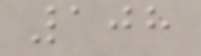108
